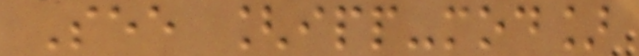See [ipp-mod]
